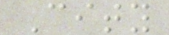City
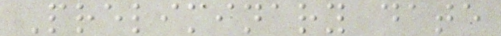Preliminary date
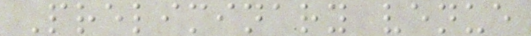Preliminary venue
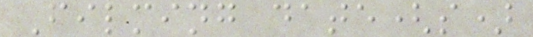Filming date(s)
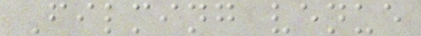Filming venue
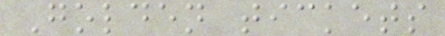Golden tickets
